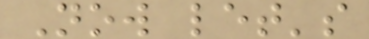Now let's
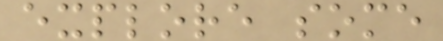explore some
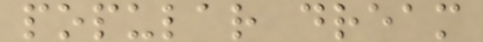popular dream
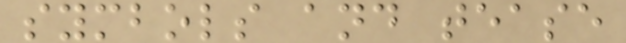symbols and tease
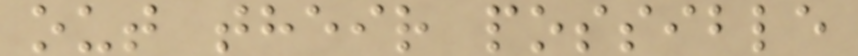out their possible
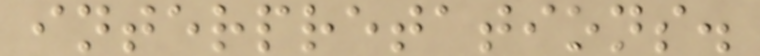interpretations.
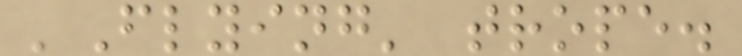'Flying' trope.
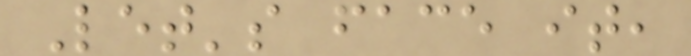Let's face it,
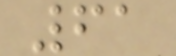61
